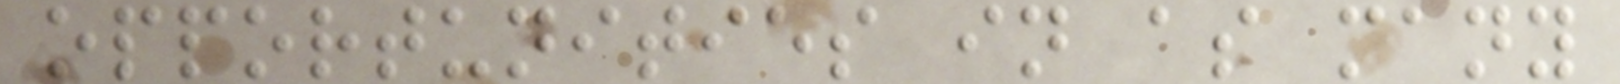opportunities in as many
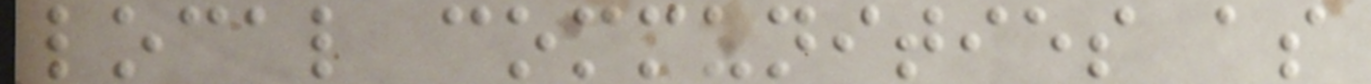local communities as
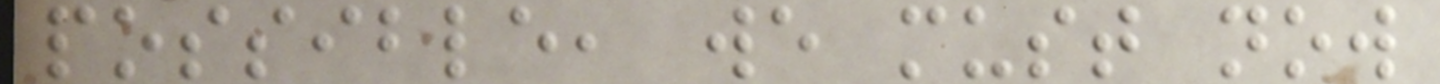possible, we must now
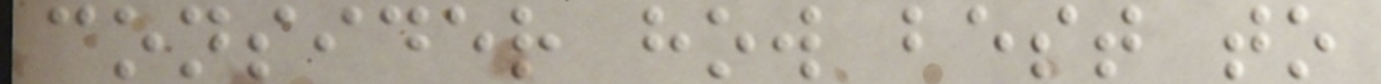consider how best to
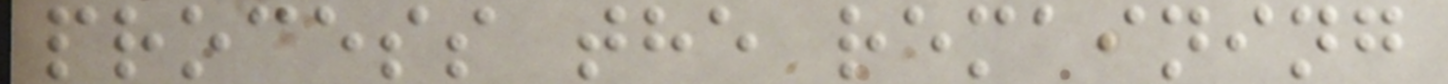process the remaining
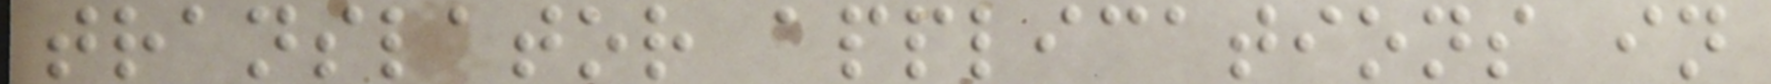translator applications in
